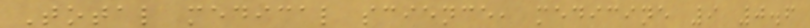Total medical science, medicine 9 0.6
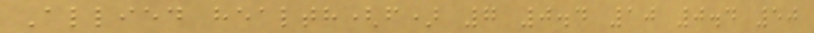Allied health(f) 7 0.4 10 0.4 50
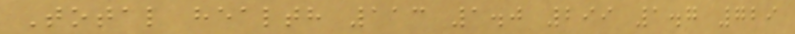Total health 113 1.0 299 1.7 729
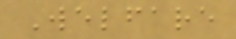Welfare
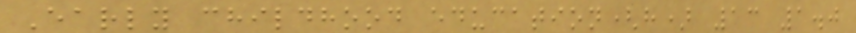Early childhood education(h) 13 1.0
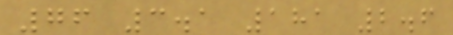76 3.1 181 2.6
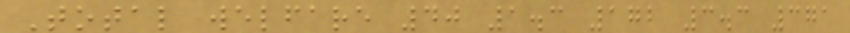Total welfare 40 1.3 172 3.3 371
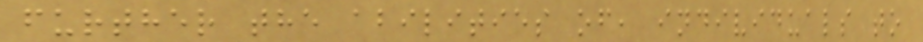further the abilities of, individuals to
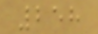258
